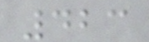423
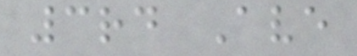3rd Ave
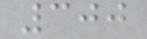300
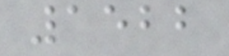1522
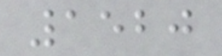1520
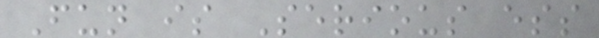Fun is Serious ess
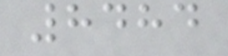8484
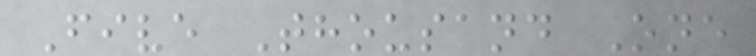Five Thousand One
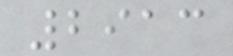2913
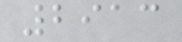2913
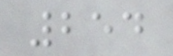254
